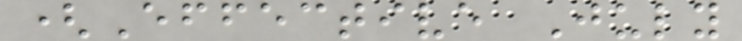(Effective July
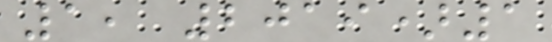1, 2019)1
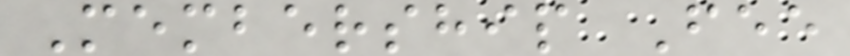Membership Fee
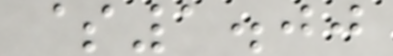$1.00
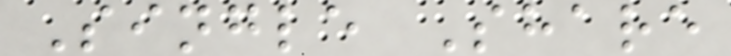Single Share
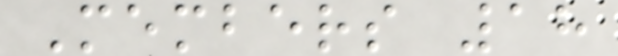Members 18
